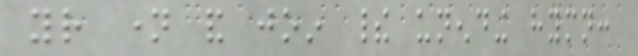your name and join their unending hymn:
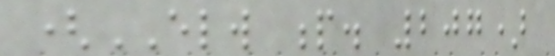(ELW p. 207)
